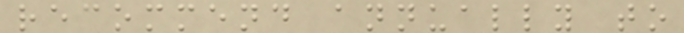recommend annually to
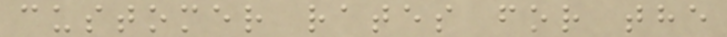customer rates for the
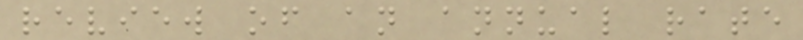review of an annual rate
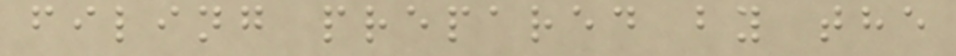filing prepared by the
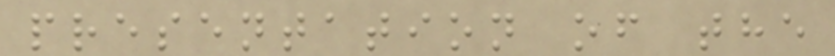presentation of the
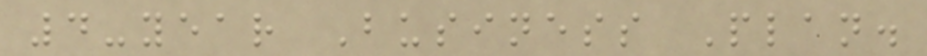4-year Business Plan.
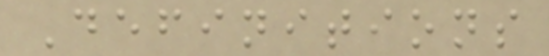Definitions
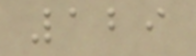129
